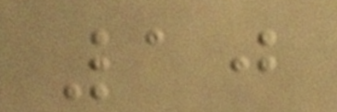10
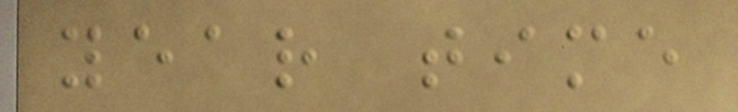year time
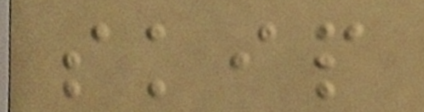skip
